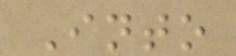Into
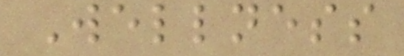Wellness
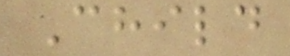Child
